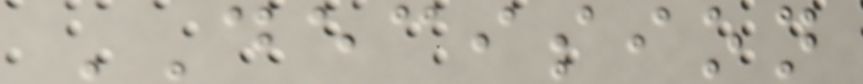DECISION
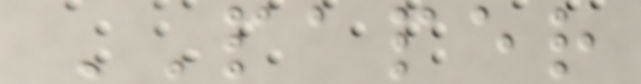PAPER
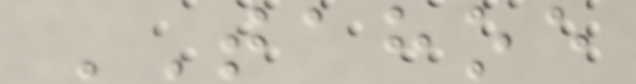TAHOE
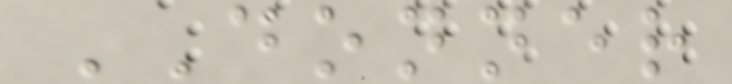DONNER
